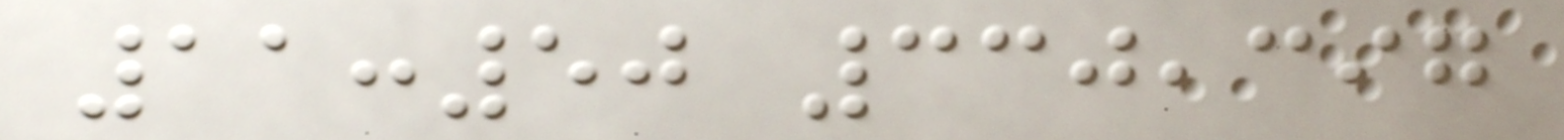11:50 330,397
